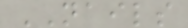NAILS
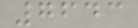7643
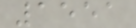1551
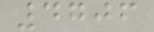4706
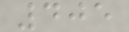405
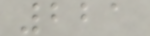221
